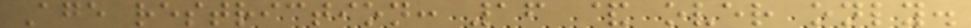Age restriction: 16 & over only.
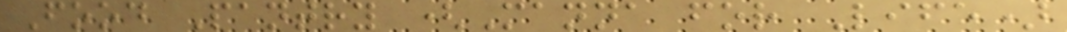Food Pantry (Manna for Life)
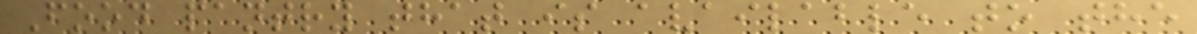Food pantry that is available to the
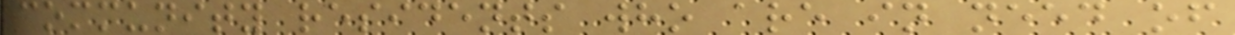community residents who are in need of
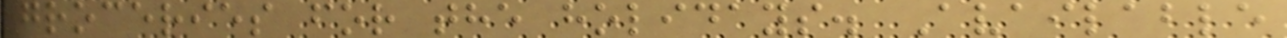groceries for the holidays. Available
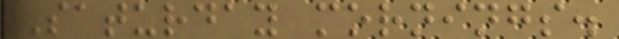Saturday mornings.
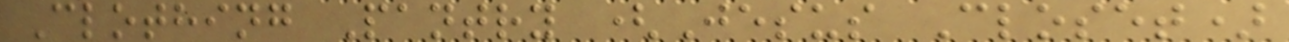Clothing Pantry (Jesus Closet)
